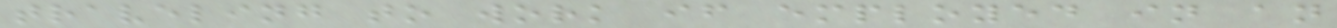traveling to work if employed in an
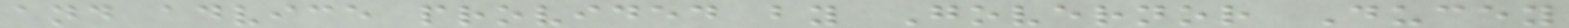and advice provided by Governor Ducey
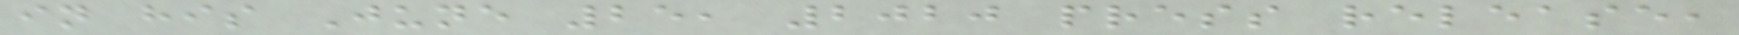in his June 25, 2020 press release,
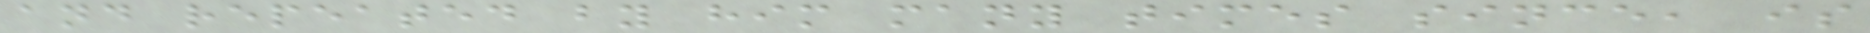and repeated by him many times since, is
